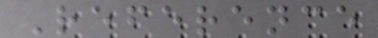Reference
